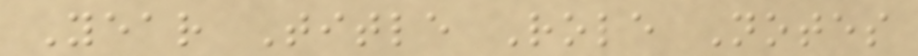Year Title Role Notes
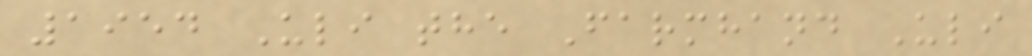1954 Uli the Farmhand Uli
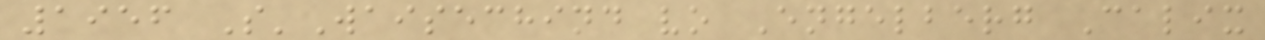1956 S'Waisechind vo Engelberg Calix
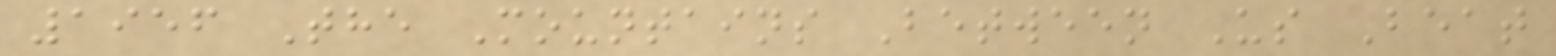1956 The Mountains Between Us Beat
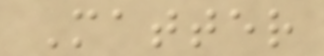Matter
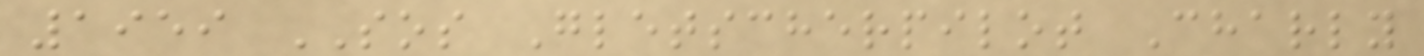1959 SOS Gletscherpilot Charly
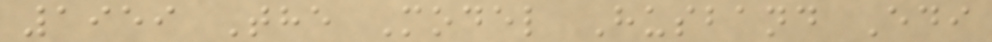1959 The Model Husband Edi
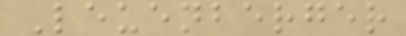Leuenberger
